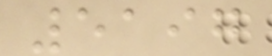5197
